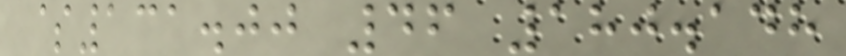$131.00 46 180.148
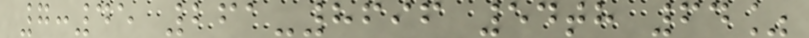7:45 261-8696 54th 64%
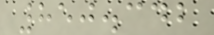850.342
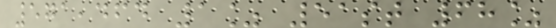571,464 1% 51st 68%
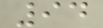94
